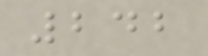242
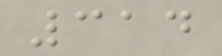314
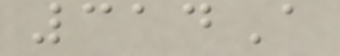314A
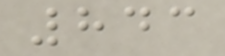843
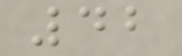42
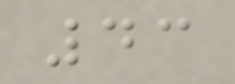43
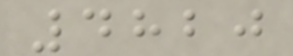4820
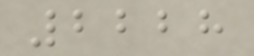2228
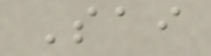Sai
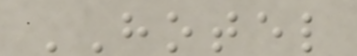HOTEL
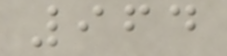964
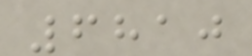6810
